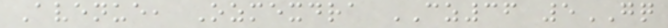Avenue, Ozmexdra CZ36 5GQ
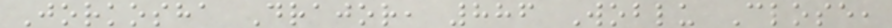Jorkosha Drajor, 886 Woblu Close,
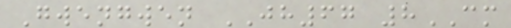Gwengwen JH67 8CM
